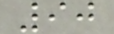90
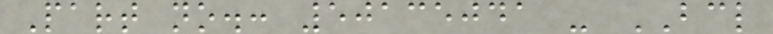Part no.: 50135041 - BCL
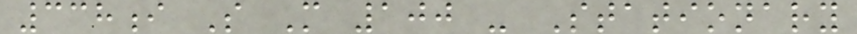338i S M 100 - Stationary
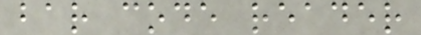bar code reader
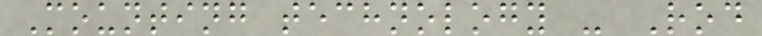Mounting technology - Rod
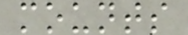mounts
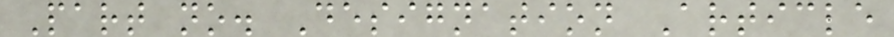Part no. Designation Article
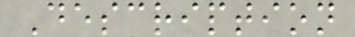Description
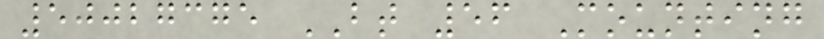50027375 BT 56 Mounting
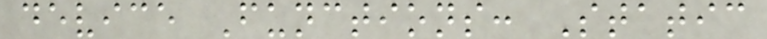device Functions: Static
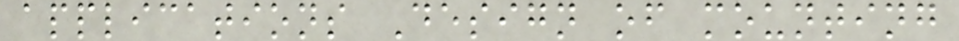applications Design of mounting
